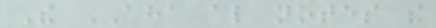The AHA also notes the
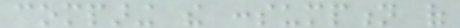comparing the consumption of
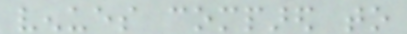venues compared to
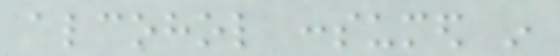alcohol consumed in
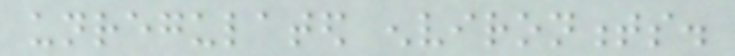unregulated environments.
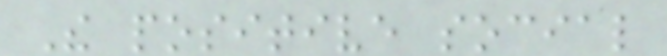The positive social
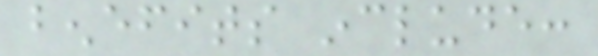benefits include:
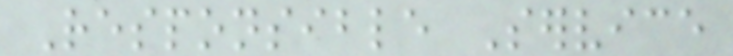Responsible Service
